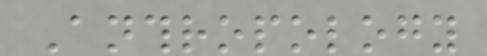Anthropology
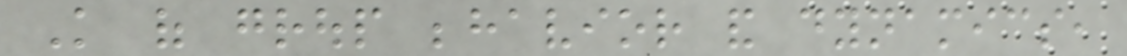Knowledge of group behavior and dynamics,
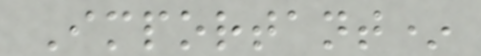Important*
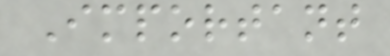Important
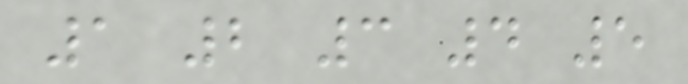1 2 3 4 5
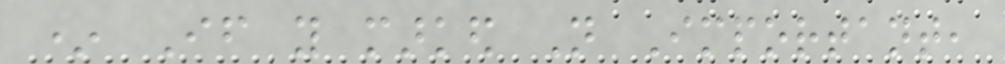* If you marked Not Important,
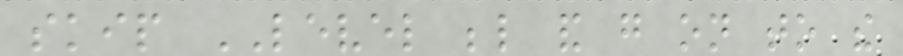skip LEVEL below and go on to the
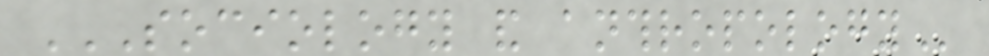SOCIOLOGY AND ANTHROPOLOGY
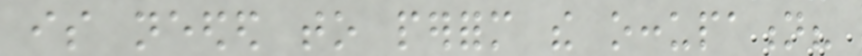is needed to perform the occupation?
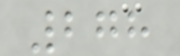278
